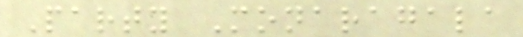Party Monaragala
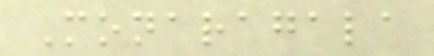Monaragala
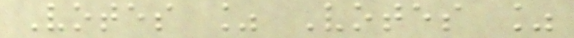Votes % Votes %
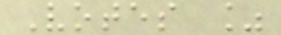Votes %
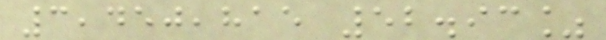3,450,815 52.93%
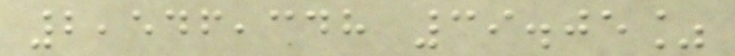2,546,348 39.05%
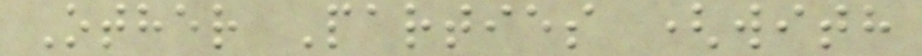Other Parties (with
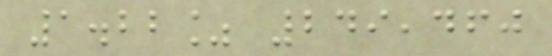1.22% 249,460
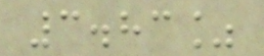3.83%
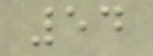54
